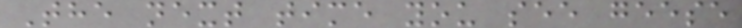The next time you see geese
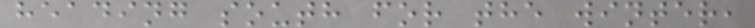heading south for the winter,
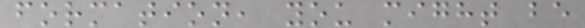formation, you might be
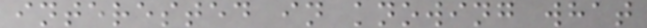interested in knowing what
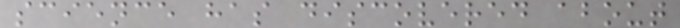science has discovered about
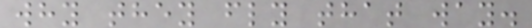why they fly that way.
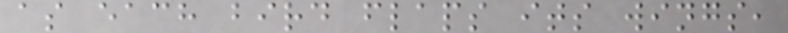as each bird flaps its wings,
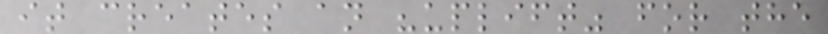it creates an "uplift" for the
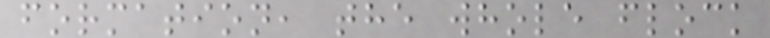formation, the whole flock
